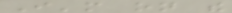I'm on the
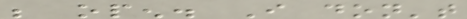be open. I don't
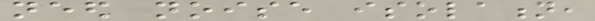need noise isolation,
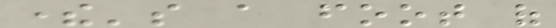there's a foot of
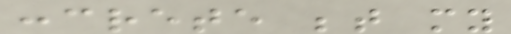concrete between my
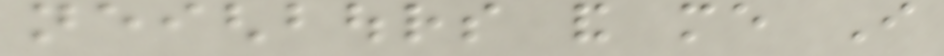neighbours and me I
